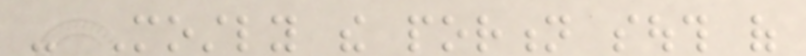- Mostly the portion south of
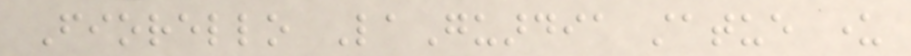Fiorello LaGuardia statue under
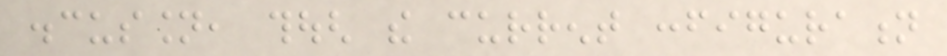discussion, though the current configuration
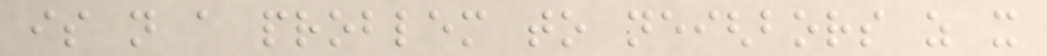is not a problem to neighbors as it
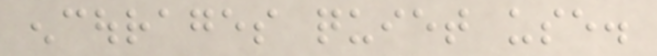encourages quiet use.
